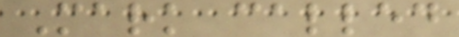Mark called
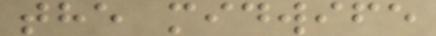the midwife
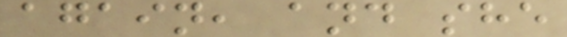again, and she
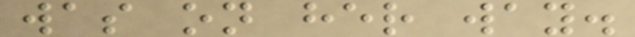was on her way.
